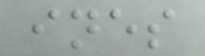ines
